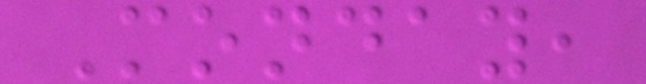Monday,
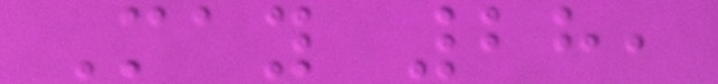May 28,
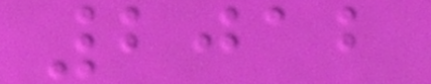2012
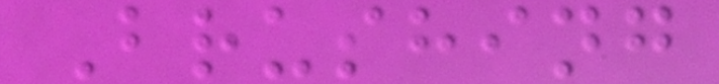Brushing
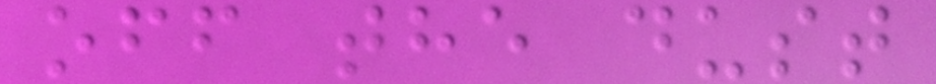off the dust
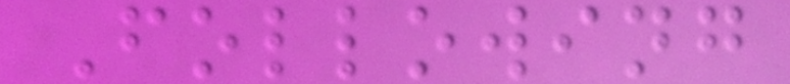Following
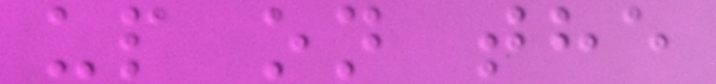up on the
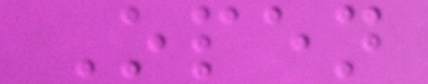Open
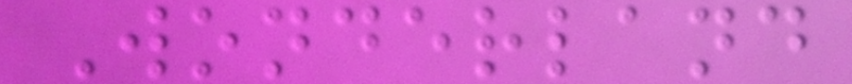Wonderland
